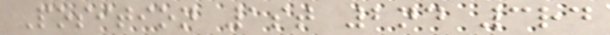Position 1st 2nd 3rd
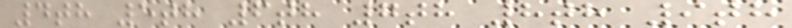4th 5th 6th 7th 8th 9th
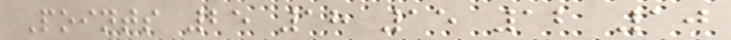Points 25 18 15 12 10
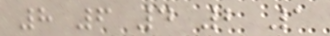8 6 4 2 1
